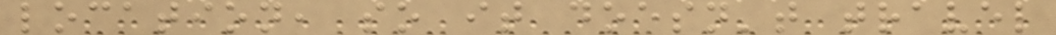location, so it doesn't travel
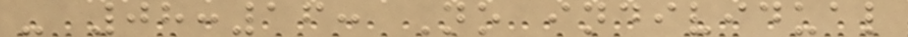- 08:16: No individual
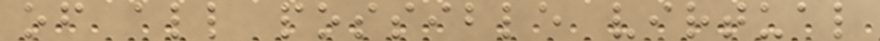of all possible virtual
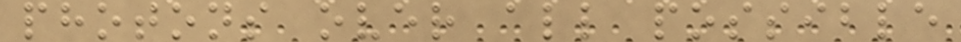photons over all possible
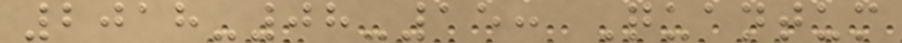2018-08-15: Quantum
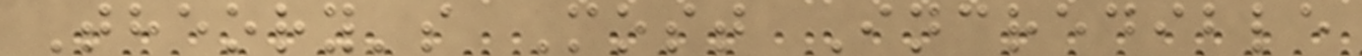Theory's Most Incredible
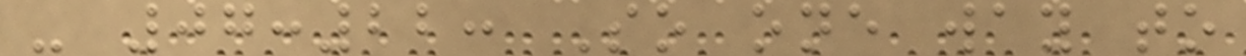- 07:22: So one way to
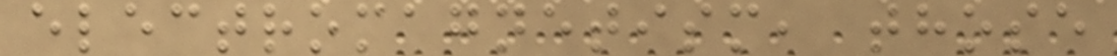electromagnetism, those
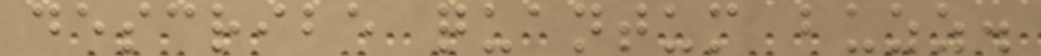describe quantum buzz.
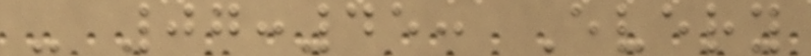- 07:45: Every
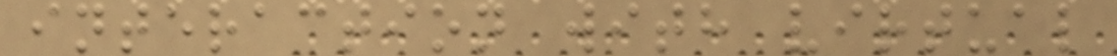interaction with virtual
